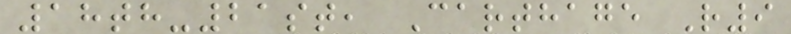18th-21st, Carthage R9
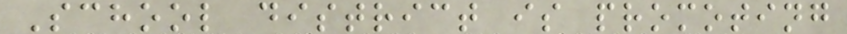School district is promoting
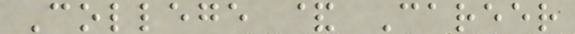College & Career
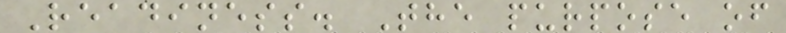Readiness. The purpose of
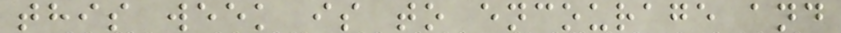this week is to encourage and
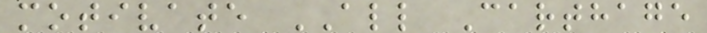motivate ALL Carthage
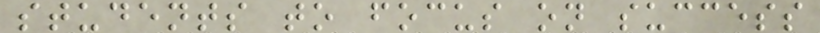students to focus on success
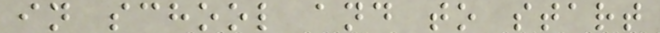in school and to start
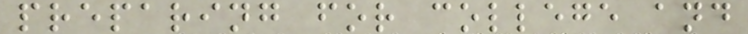preparing for college and
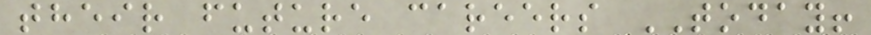their future careers TODAY!
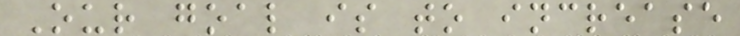Our goal is to increase
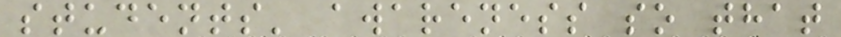students' awareness so that
